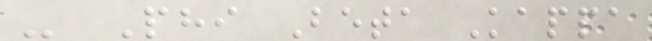- Phi Beta Kappa
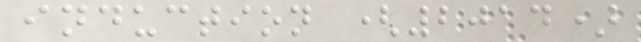induction (2014)
